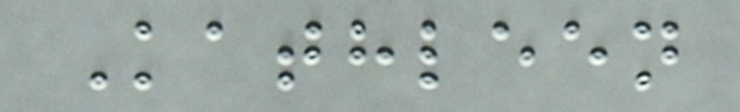Kathleen
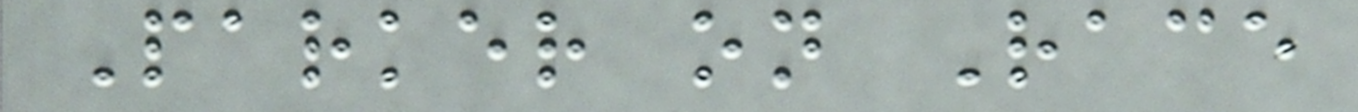Parker on Race
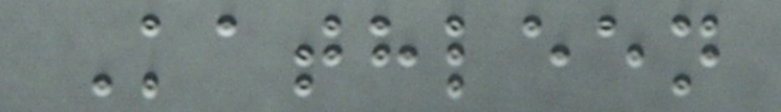Kathleen
